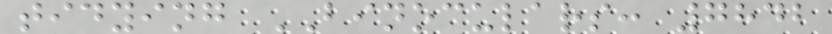tidying BINOCULARS: 7842
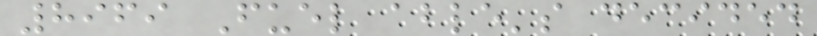8969 Fuel able's decided
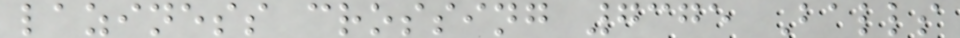laziness crossing 7375 Balls
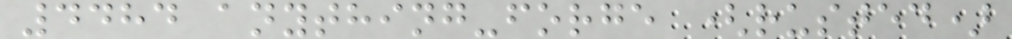4484 anything-forge (rusted)
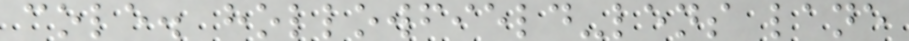cole. hollowfield-lens lane
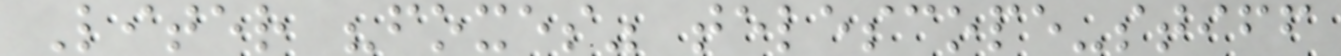Liter "foxes" telescope-stiff
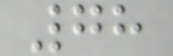78
